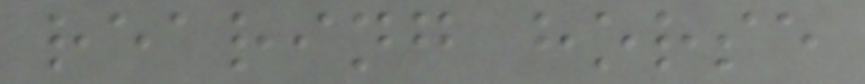rearing horse
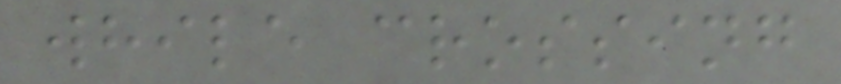while crossing
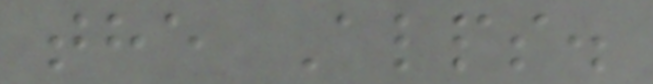the Alps.
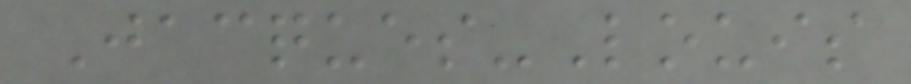Jacques-Louis
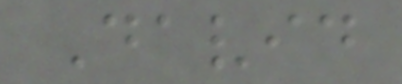David
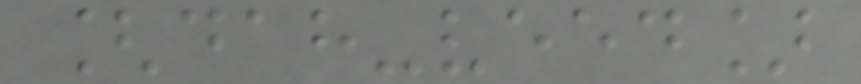[dah-veed]
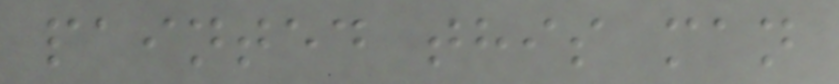painted this man
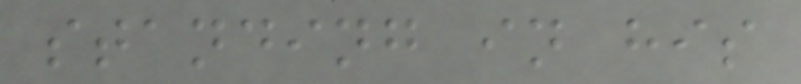standing in his
